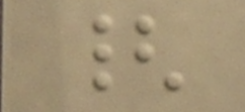{
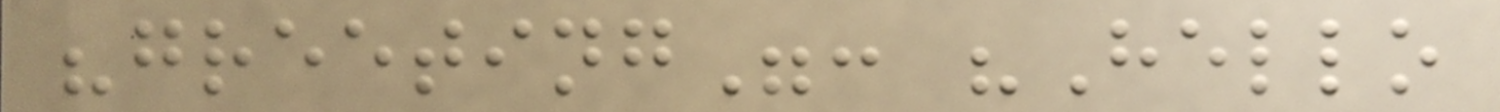"greeting": "Hello
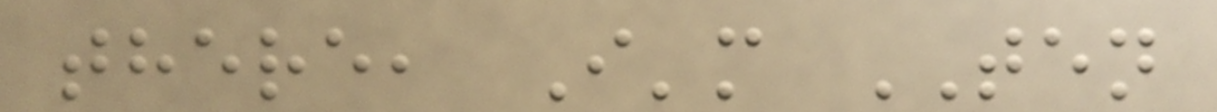there, I'm TEN
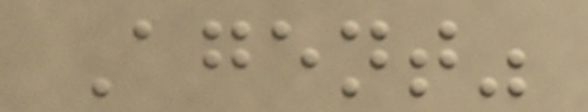Agent"
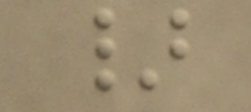}
